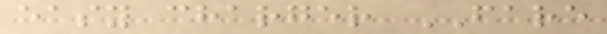easy charger FARE
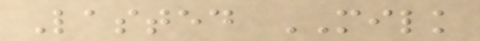Lasted MILK
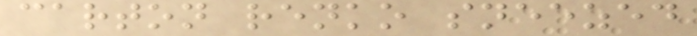carton renko sneezed
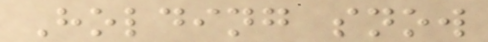Holding snow
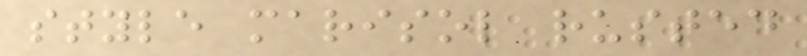style marisol rusted
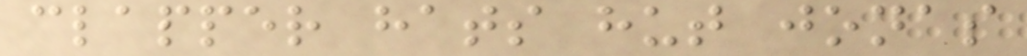clapper hats hut jonas
